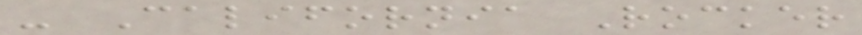- California Rocker
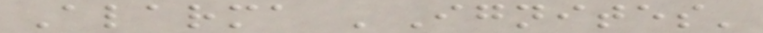Alarma 'Ignites'
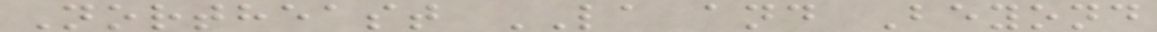Northeast LA and Beyond
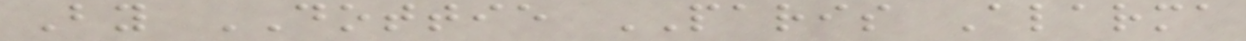By DOTTIE PARIS Alarma
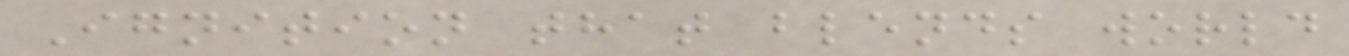Ignition that blends world
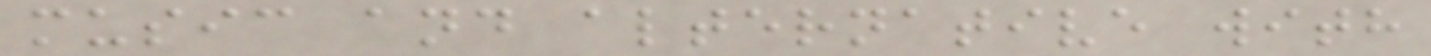music and alternative with
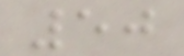50
